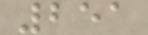251
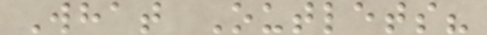What Outlets?
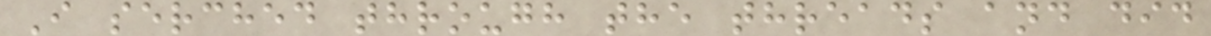I serched through the threads and did
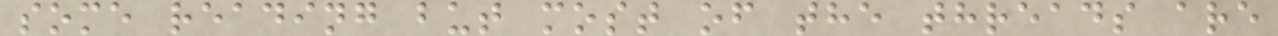some reading but most of the threads are
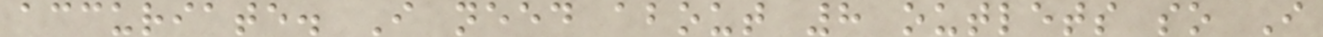accuriate. I need about 8 outlets so I
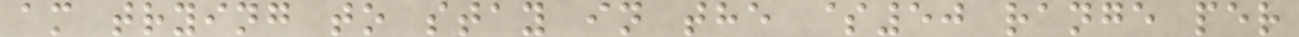am trying to stay in the $50 range per
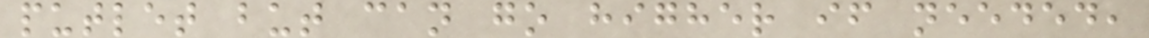putlet but can go higher if needed,
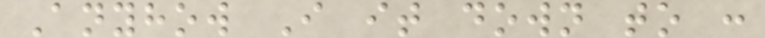Anyhow I it down to :
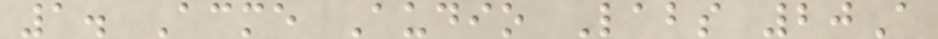1. Acme Audio Labs 20A
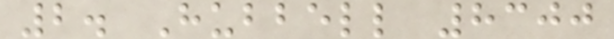2. Hubbell 8300
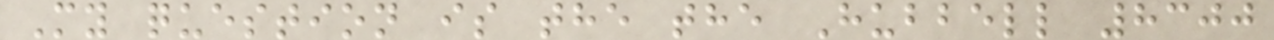My question is the the Hubbell 8300
